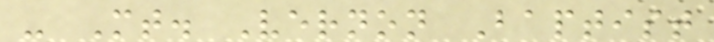- Mt. Vernon Baptist
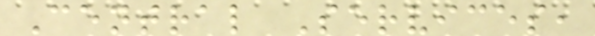Central Services,
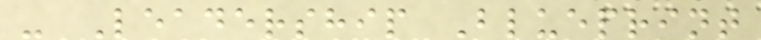- Leadership Blueprint
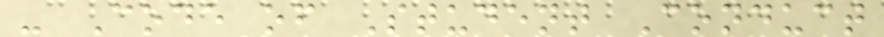- Code of Student Conduct
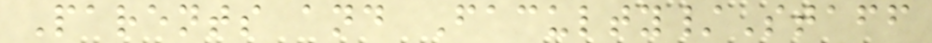Parents and Faculty/Staff
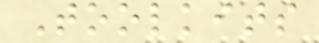Toolkits
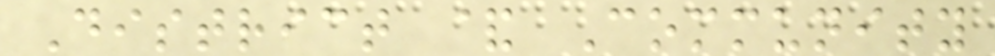District & Community
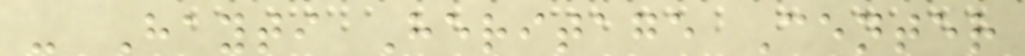- Hayti Heritage Center
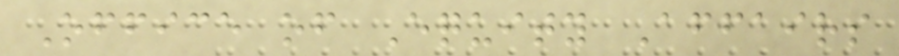Office of Equity Affairs
